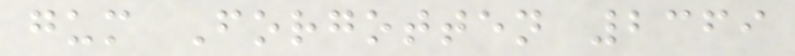gum Forgotten 2369
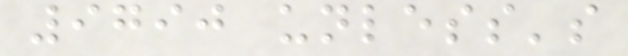9790 unless's
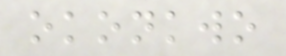okonkwo
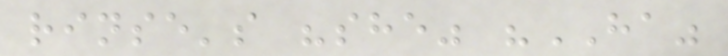rinse's "she" "HA"
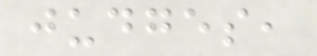judges,
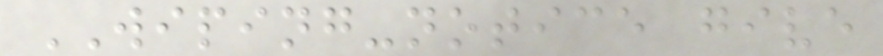WIPING-notice give
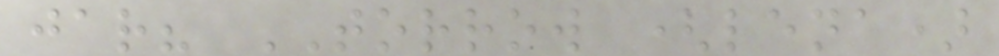jar? TORROW (lena)
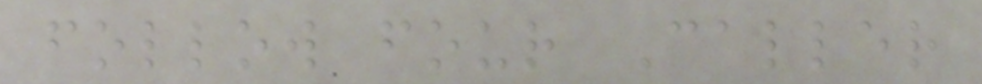follow four Caller
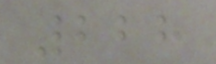228
